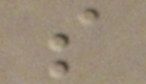s
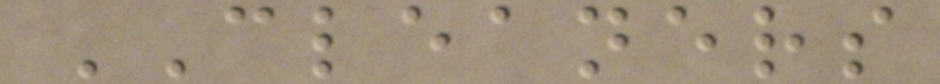CLEANERS
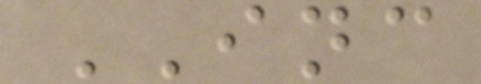INC
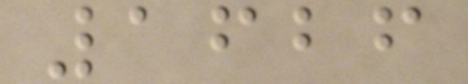1626
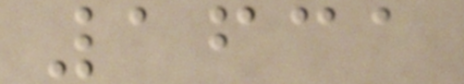1631
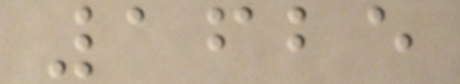1625
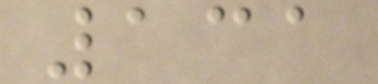131
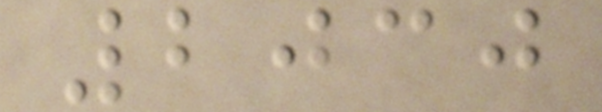2030
